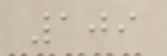109
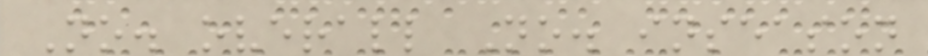No. overall No. inseason
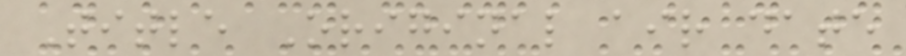Title Original air date
